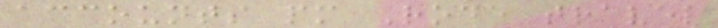accounts pm Rode travel
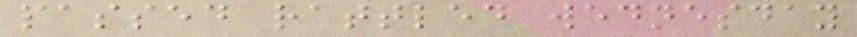passed rattled wednesday
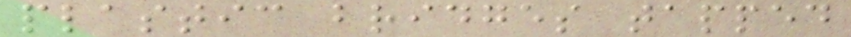plastic bridges tapped
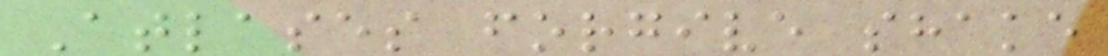Atlases forgive shake
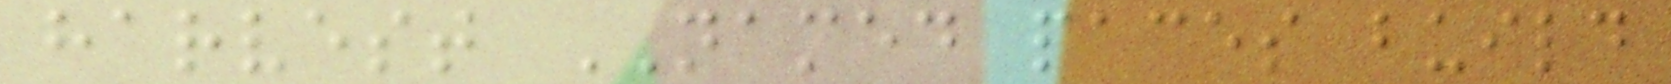harvest NAMED paces build
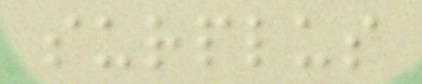surplus
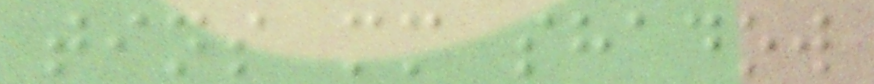tins mm shadow
